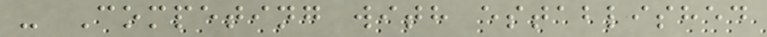- Competing with established
